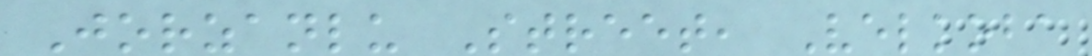Jorzanlu Street, Velkoba
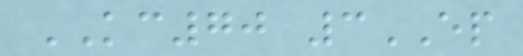KC70 3EP
